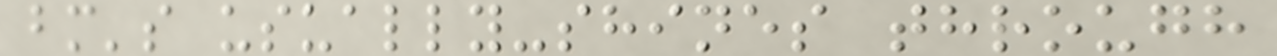bm's usually-shines through
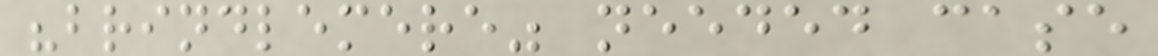"brindlemere" needed case
